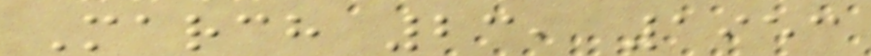March 23, 1953
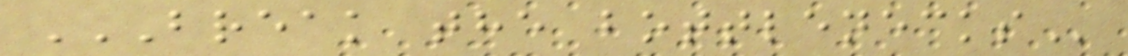BREAK THE BOTTLENECKS
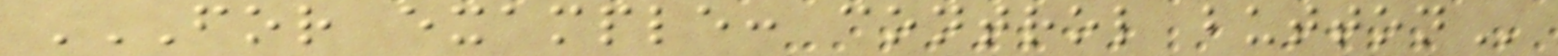FOR EXAMPLE: CONTROL BUTTON
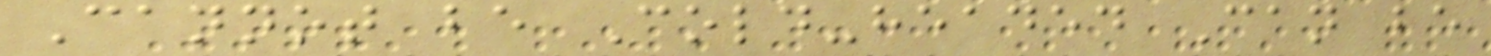Cannot be Cold-headed Can be
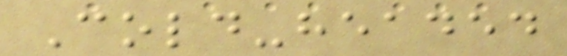Cold-headed
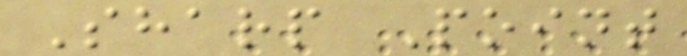Sharp Point
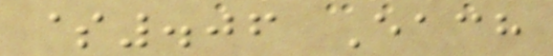$.06 Each
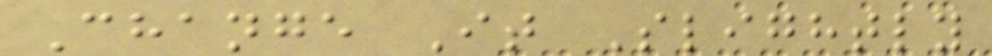Change It Slightly
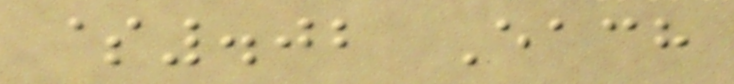$.02 Each
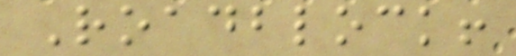Roadblock!
